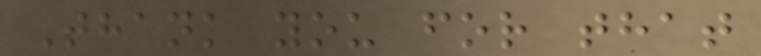Thank you for that
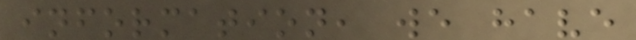information, we have
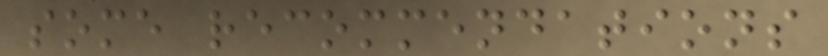some recommendations
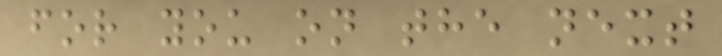for you on the next
